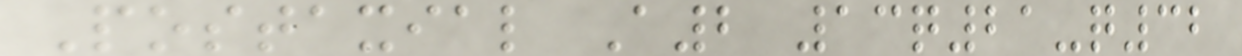Postaxial A2 13q21-q32
